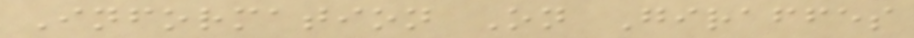Information On Giraffes
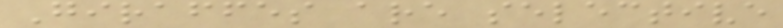Giraffes are selective
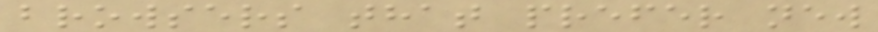browsers that prefer new
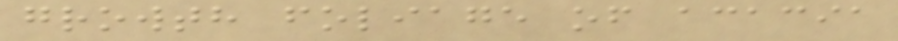growth foliage of acacia
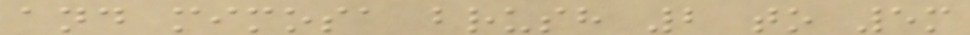and mimosa brush 2 to 5m
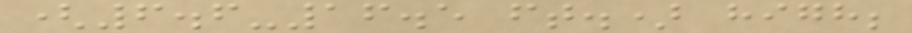(6.6-16.5 ft.) high;
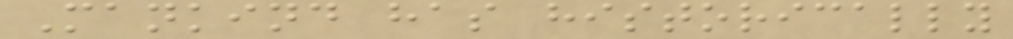Mankind has historically
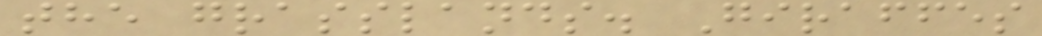the grasslands. Giraffes
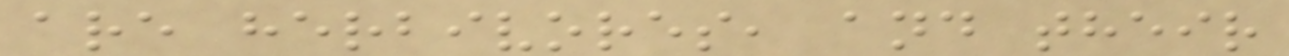are herbivores, and their
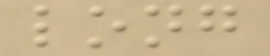long
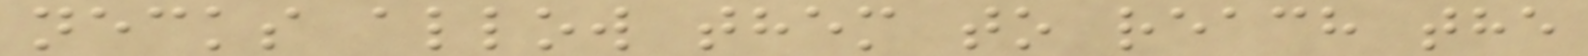necks allow them to reach the
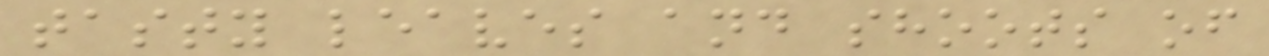tasty leaves and shoots of
